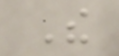The
